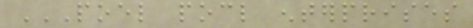POEL POCL ENTERPRISES
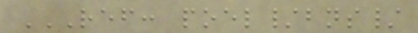REF: POEL/BNS/
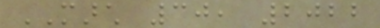MARCH 30, 2022
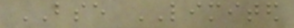BSE LIMITED
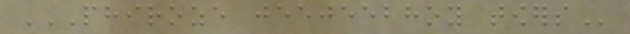PHIROZE JEEJEEBHOY TOWERS
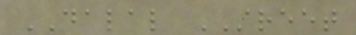DALAL STREET
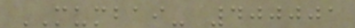MUMBAI- 400001
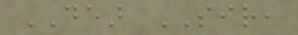DEAR SIR,
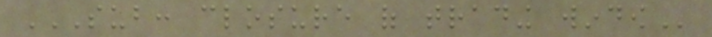SUB: CLOSURE OF TRADING WINDOW
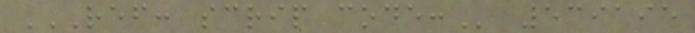REF: SCRIP CODE: 539195
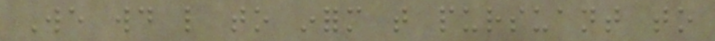We would like to inform that pursuant to
